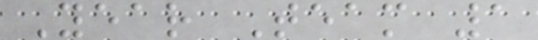Year Team 1
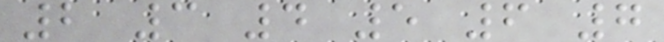2 3 4 5 6 7
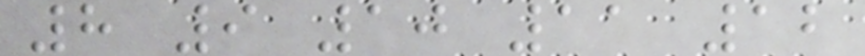8 9 10 11 12
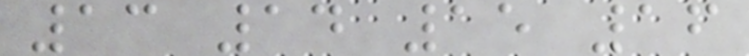13 14 15 16
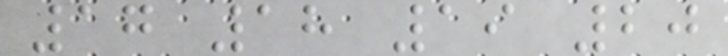17 18 19 20
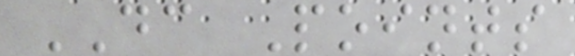DC Points
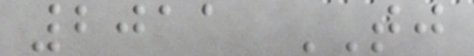2011 TJ
